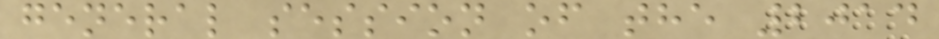general session of the 2014
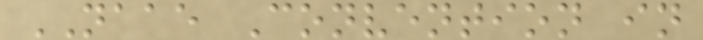NAAE Convention in
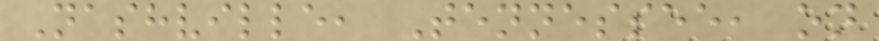Nashville, Tennessee, on
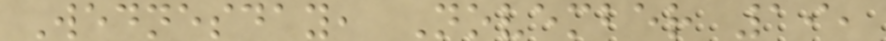Wednesday, November 19,
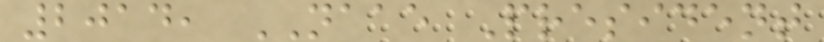2014, NAAE President
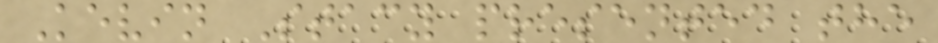Kevin Stacy presented the
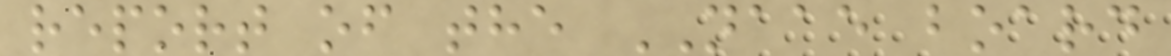report of the NAAE board
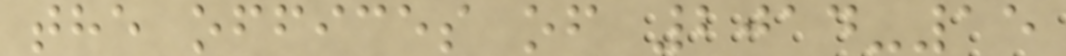the offices of 2014-15
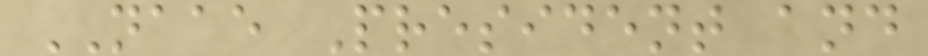NAAE President and
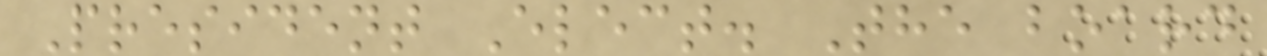President Elect. The board
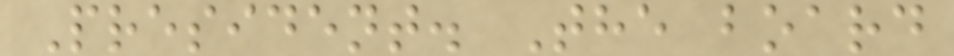President. The board
